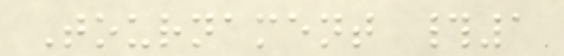Tournament #1
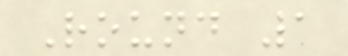Round 1
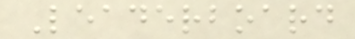Leaderboard
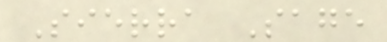Sierra Sage
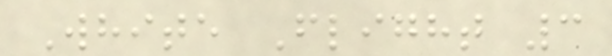White Flight 3
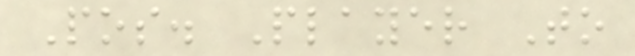Pos. Player To
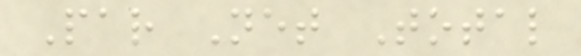Par Net Total
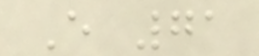E 71
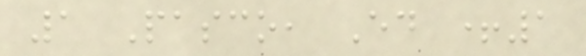1 Pasco, Ed +1
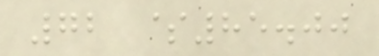72 $85.00
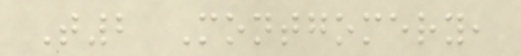T2 Montgomery,
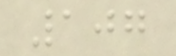107
